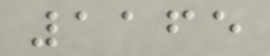1165
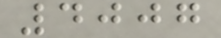4007
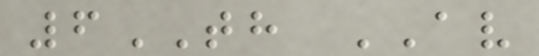6TH AV
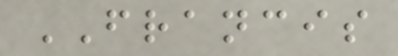FRANCIS
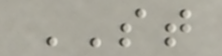ST
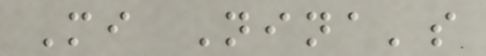Mi Nina's
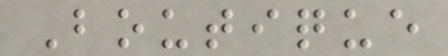Boutique
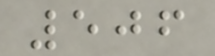506
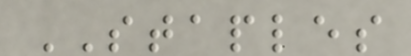STAPLES
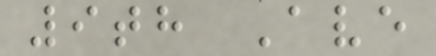9th Ave
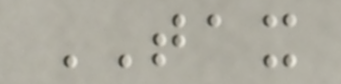TAX
